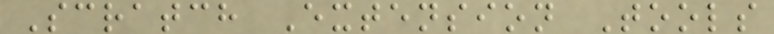Scratch Extension Tools
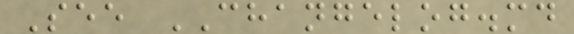See CHANGELOG.md
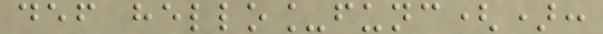def hello_func():
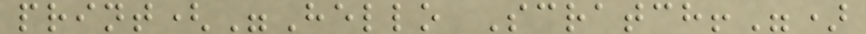print("Hello Scratch!")
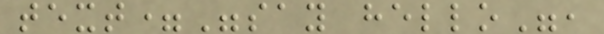text="say hello",
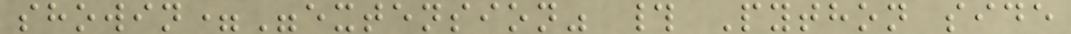showin="extension" # Python side
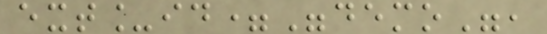ext_id="demo",
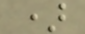)
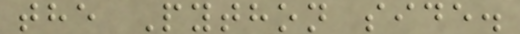the Python side.
